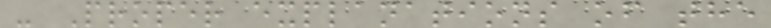- Proper explanations of the
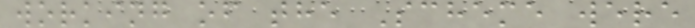working of the Scheme were
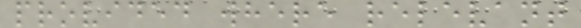provided where relevant
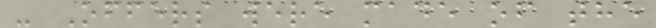- Offers were made of the
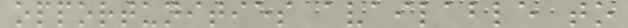opportunities available to
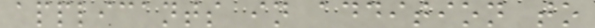applicants in addition to
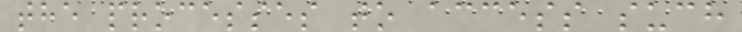the processes to access such
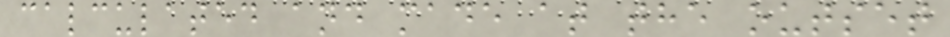calculated and made at the outset
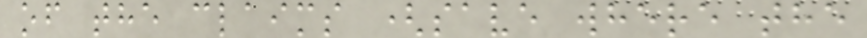of the claims (save where the
